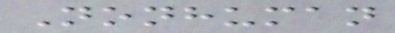Nonhuman
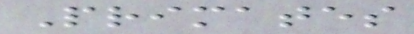Primates
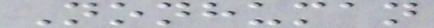Nonhuman
